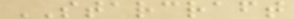STARCRAFT
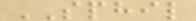SPHIL
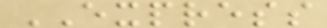EXPRESS
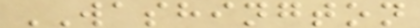WASHINGTON
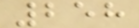258
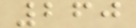260
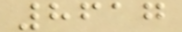8617
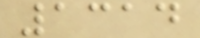1314
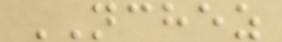NCHEZ
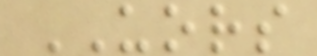UORS
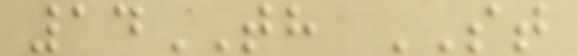14TH ST
